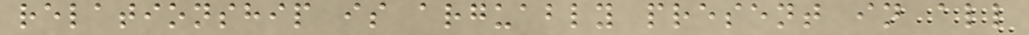relationship is arguably present in all
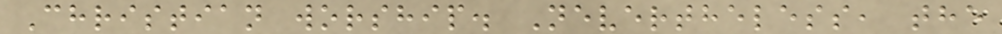Christian worship. Nevertheless, the
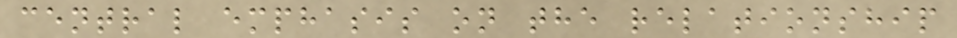central emphasis on the relationship
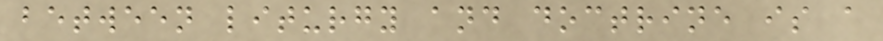between liturgy and doctrine is a
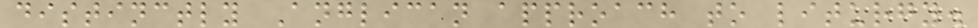distinctly Anglican approach to liturgy.
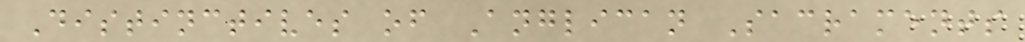Distinctives of Anglican Sacraments
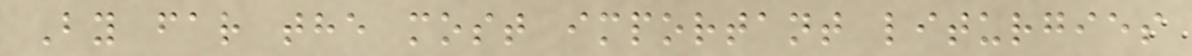By far the most important liturgies
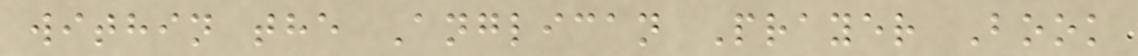within the Anglican Prayer Book
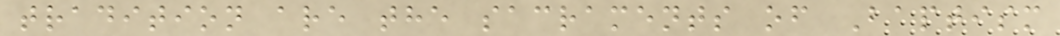tradition are the sacraments of Baptism
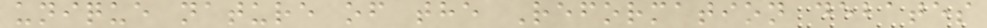unique nature of the Reformation debates
